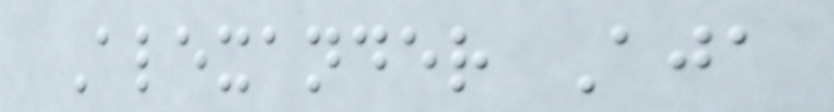Alexander Aja
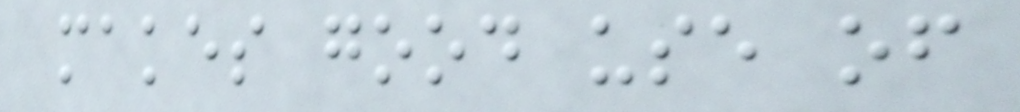makes good use of
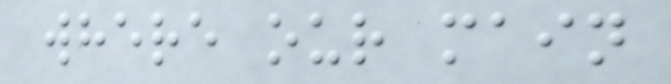where our main
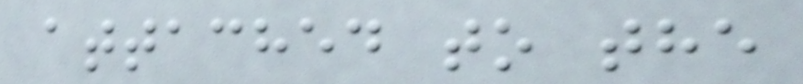attached to the
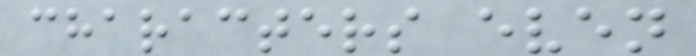characters even
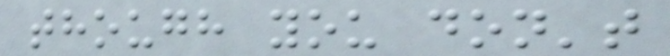though you don't
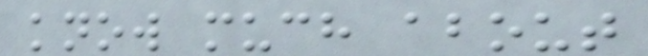know much about
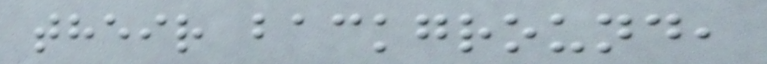their background,
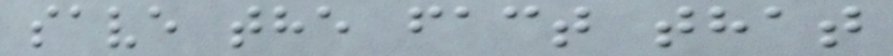save the fact that
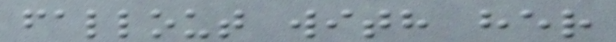fallout with her
